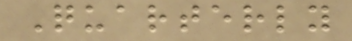Quarterly
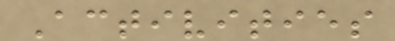Activities
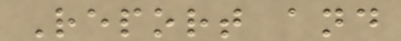Report and
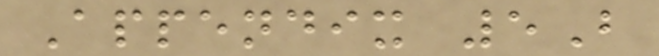Appendix 5B
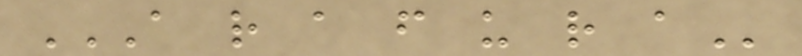A R A F U R A
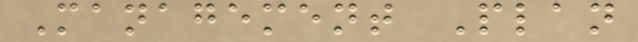Management Plan
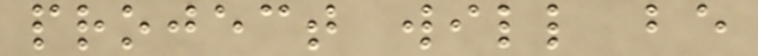project will be
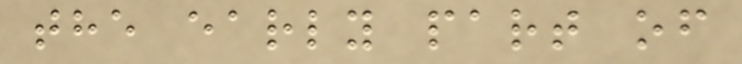the early part of
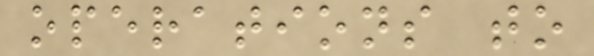operations to
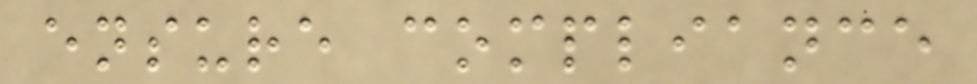ensure compliance
